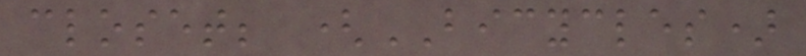closet; (BICYCLES)
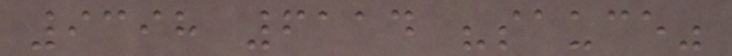9398 6114 "sauce"
